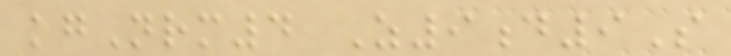kgNrm4 Z9d9S
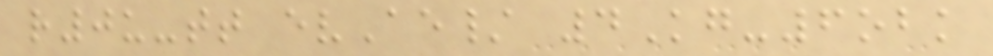r0u-tt evAe/ 4Kg-6obk
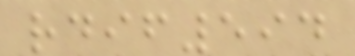rdif594
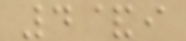4&i
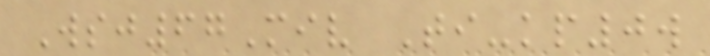Wsj67Miv Ti-kp0w
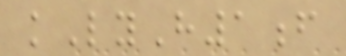kLyH1f
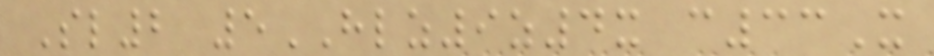Sl2 5HLZ9z4x c33X
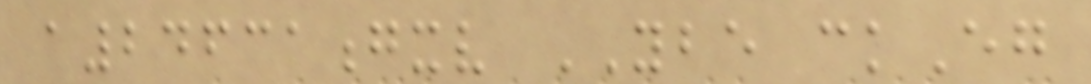a24631gxv YBE ckEg
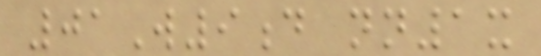01W9d nn1x
